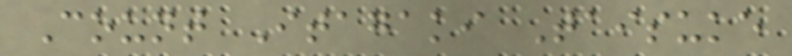Count Itagaki Taisuke
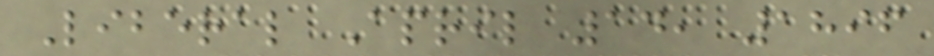Liberal April 14, 1896
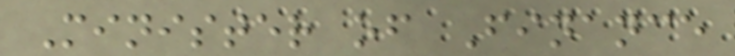Minister of Finance
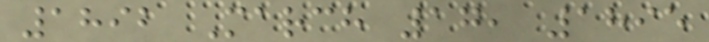1892 March 17, 1895
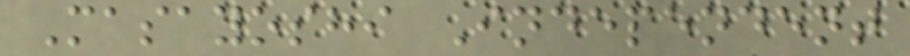Masayoshi Independent
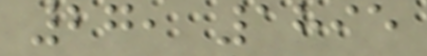27, 1895
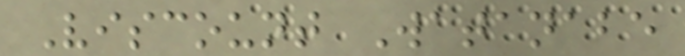Viscount Watanabe
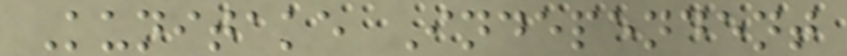Kunitake Independent
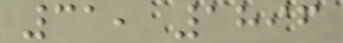31, 1896
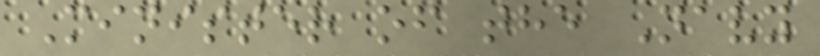Minister of the Navy
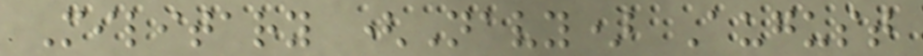Military (Navy) August
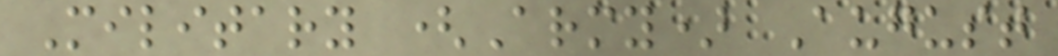Military (Army) August
